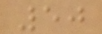50
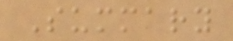Summary
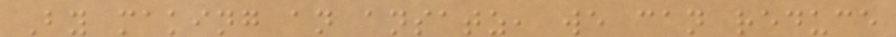By making an ansatz, we can reduce
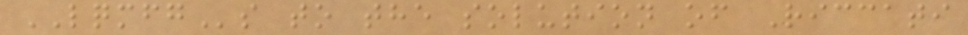LQMFGs to the solution of Riccati
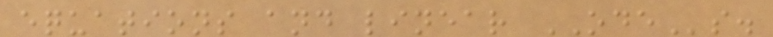equations and linear ODEs.
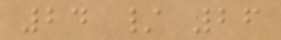24 / 26
